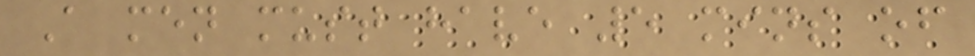A men must have 5 mins of
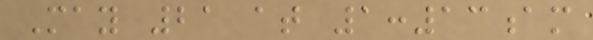May 21 at 1:13am
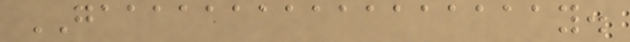GAAAAAAAAAAAAAAAAAY.
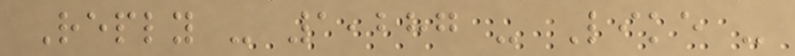Reply - 1,287 - Like -
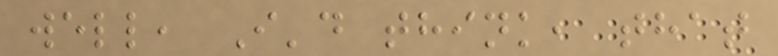well, I'd think, that
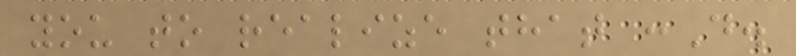you to realize that :D.
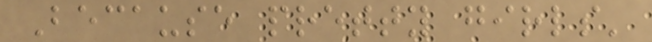Because pretty girls'
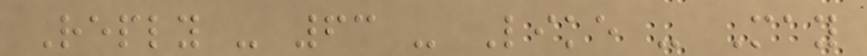Reply - 63 - Like - May
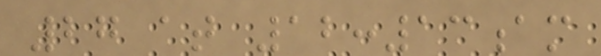27 at 12:13am
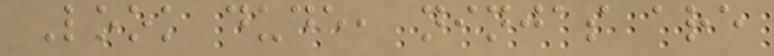Look dude, ninjas are
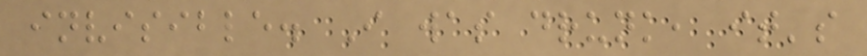invisible. I was drunk, it's
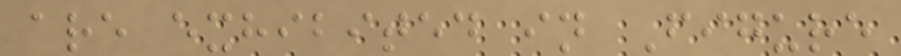are exhibited in Figure
